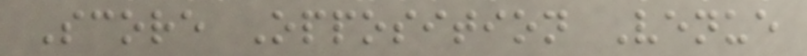Score Opposition Venue
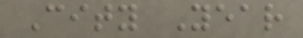City Year
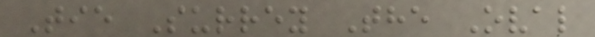Tie Surrey The Oval
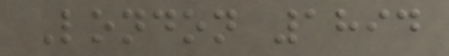London 1894
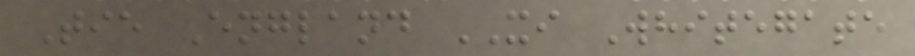Tie England XI Whitegate
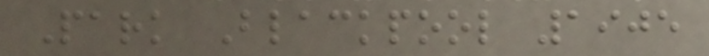Park Blackpool 1905
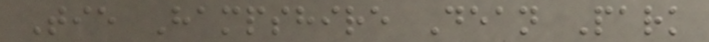Tie Hampshire Dean Park
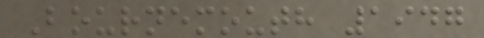Bournemouth 1947
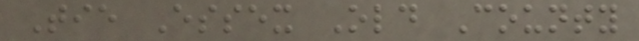Tie Essex Old County
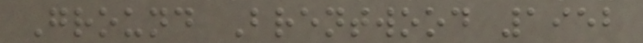Ground Brentwood 1952
